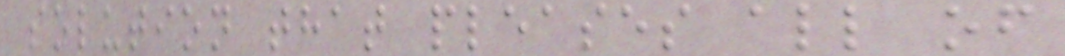solution that pleases all of
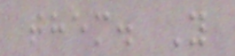them. Y
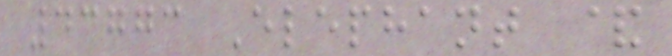43773 Elephant &
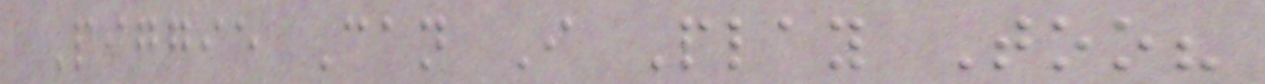Piggie Can I Play Too?
